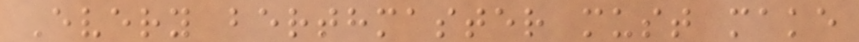Every berthmaster must make
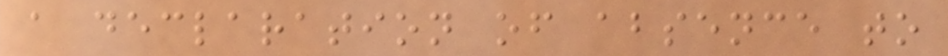a declaration of absence to
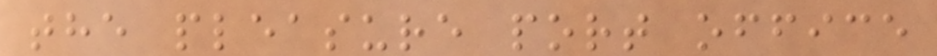the pleasure port office
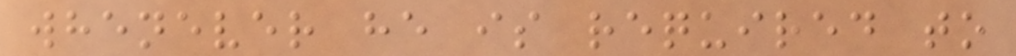whenever he is required to
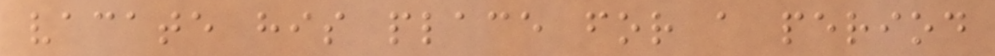vacate his place for a period
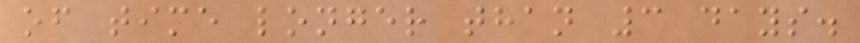of time longer than 3 days.
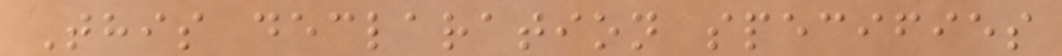This declaration specifies
